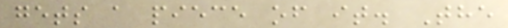gets a piece of it. The
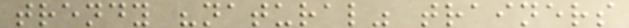trendy "natural" trainers
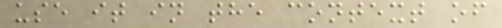use it in the context of
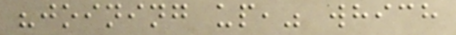"joining up," which
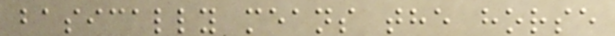basically means the horse
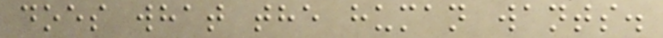does what the human wants.
